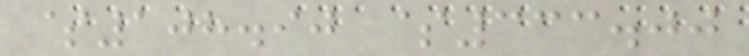$108.90 $333.00
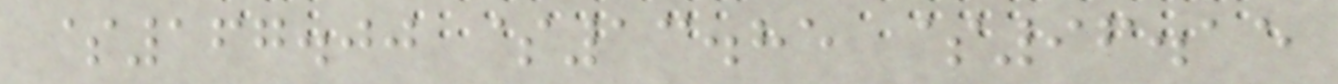$167.00 $13.85 $96.15
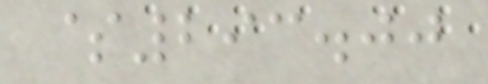$293.00
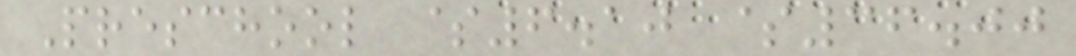Preschool $6.10 $36.00
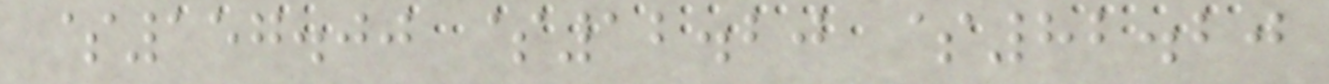$157.00 $12.20 $82.20
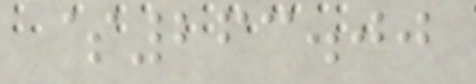$263.00
